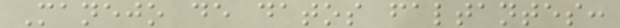Manejo de datos faltantes:
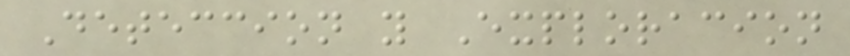Deteccion y Exploracion
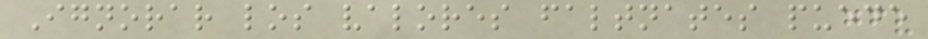Ignorar los valores faltnates puede
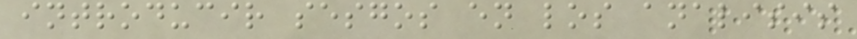introducir sesgos en los analisis
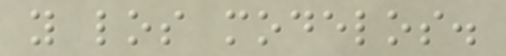y los modelos.
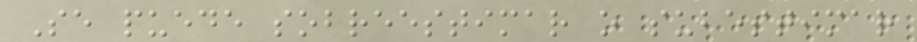Se puede sobreestimar o subestimar
